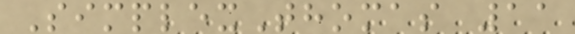SimplexThomas 11
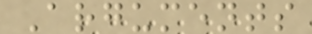Arguments
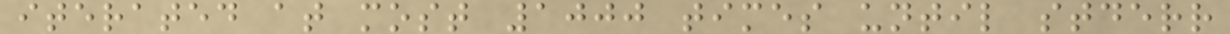iterated at most 1000 times until stderr
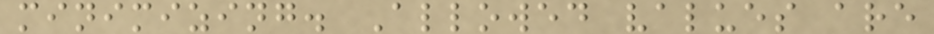minimizing. Allowed values are
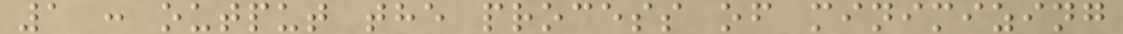1 : output the process of minimizing
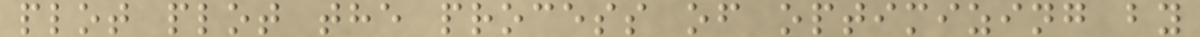plot plot the process of optimizing by
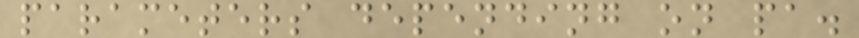parameters depending on pa.
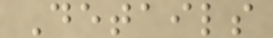Details
